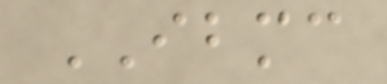IBMC
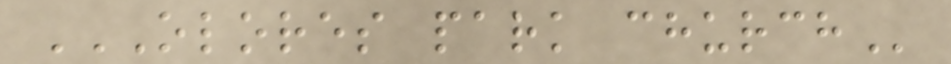OLORES PARK CHURCH
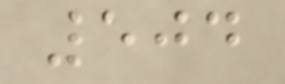504
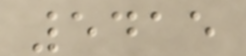5415
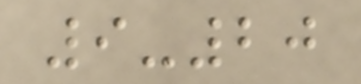9-20
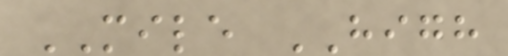MILE HIGH
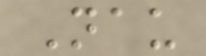Nau
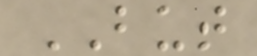BUT
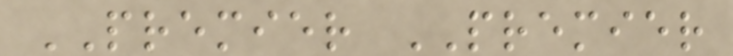PREMIER PREMIER
